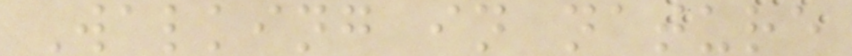Walking in nature
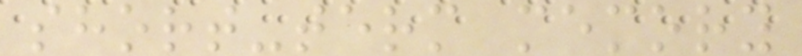short-term memory
